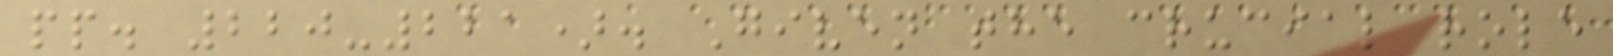pp. 220-221). Given the crucial role
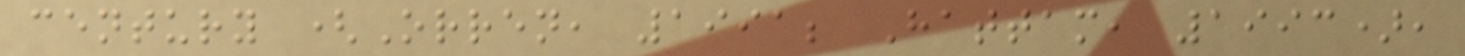century (Orren, 1991; Hattam, 1993),
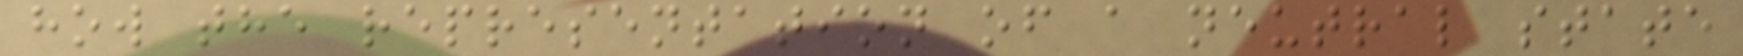how the representation of a neutral state
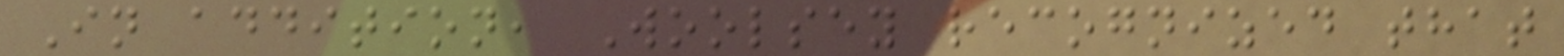In addition, Woolsey recognized that
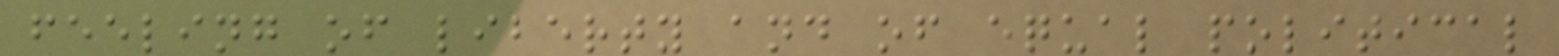feeling of liberty and of equal political
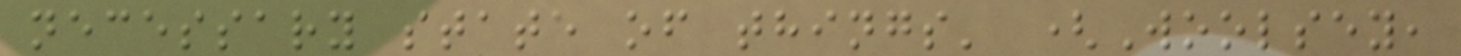necessary state of things' (Woolsey,
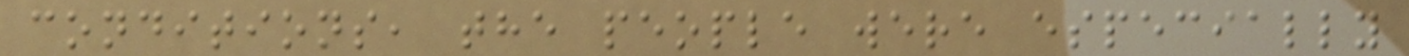conditions, the people were especially
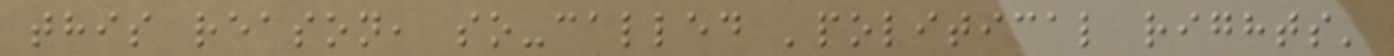this reason, so-called 'political rights'
